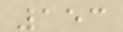153
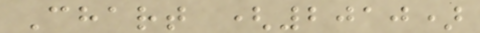Chart (2010)
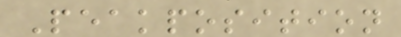Peakposition
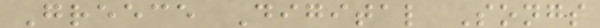Greece Digital Songs
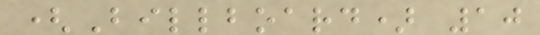(Billboard) 10
